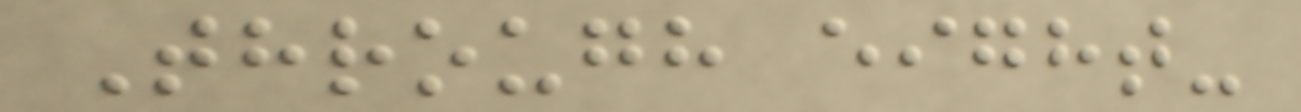Through eight-
